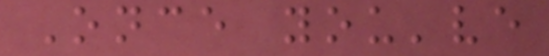Once you've
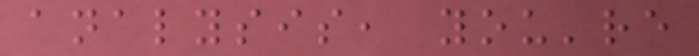analysis, you're
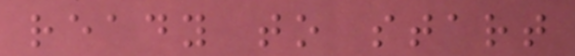ready to start
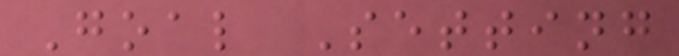Goal Setting
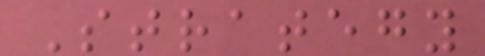Strategy
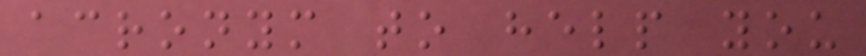acronym to help you
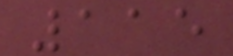115
